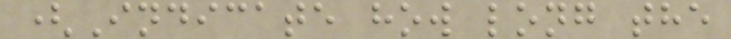(Indicate how long the
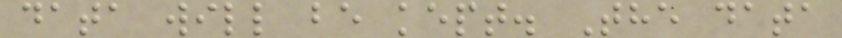data will be kept. The data
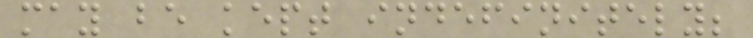may be kept indefinitely;
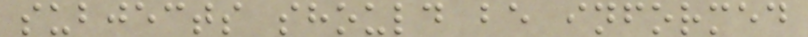subjects should be informed
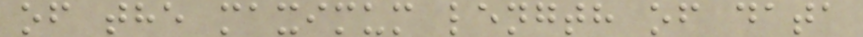of the maximum length of data
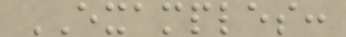EXAMPLES:
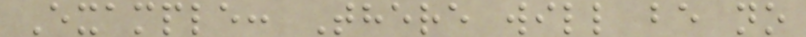Example: There will be no
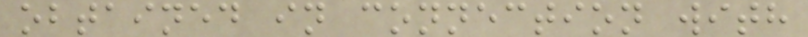obtained in connection with
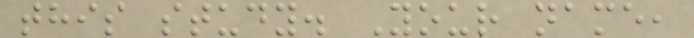this study. Your name,
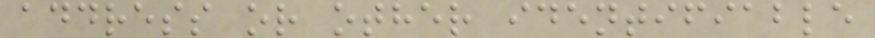address or other identifiable
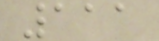111
